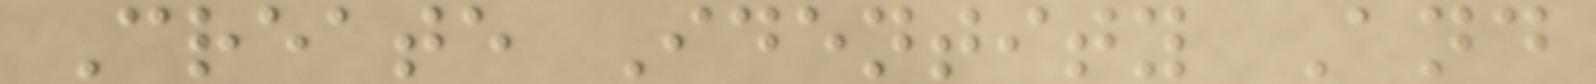Create Identity And
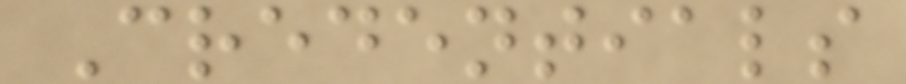Credentials
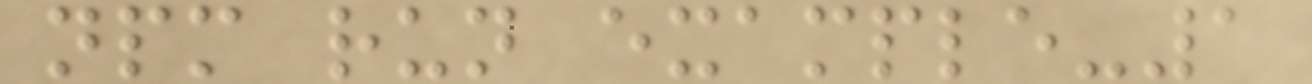npm run example-1
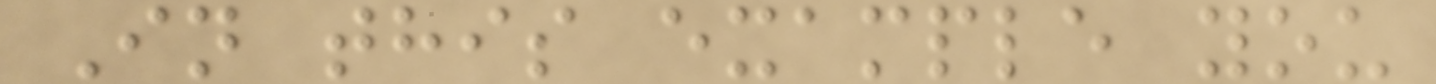In this example you
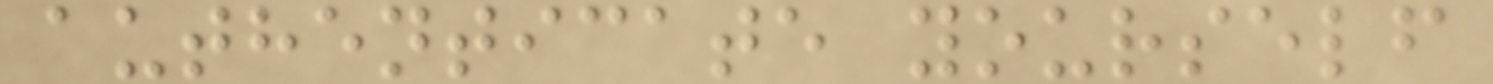authenticate yourself
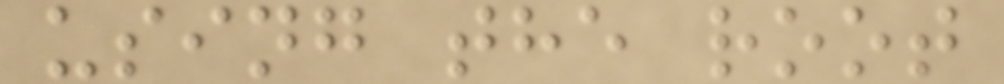using the root
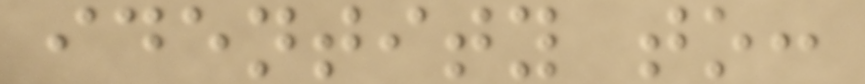identity to:
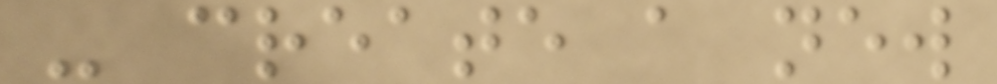- create a new
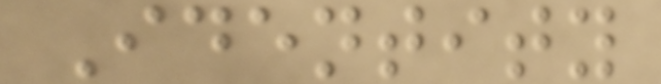Identity
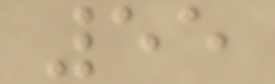55
